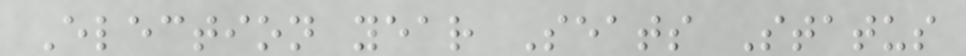Election year Seats Status
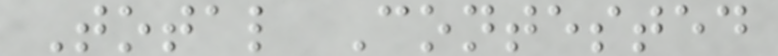Total Contested
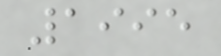1995
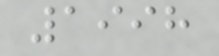1998
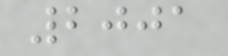2001
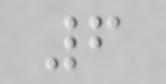6
